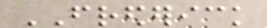FREDERICK
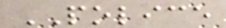POLICE
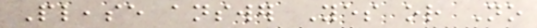Please answer Yes or No
